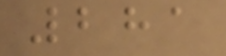281
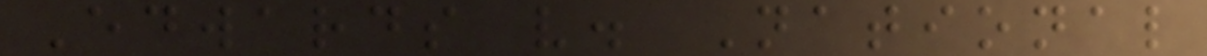Edwards v. National
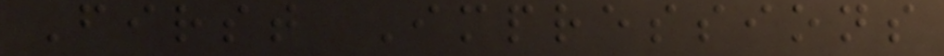First Impressions
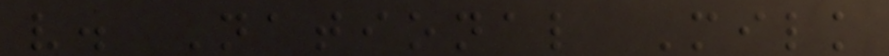v. National Milk
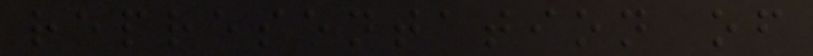representation of
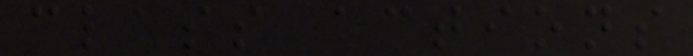class actions
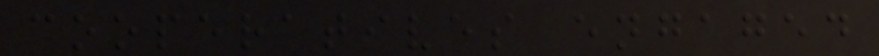cooperatives engaged
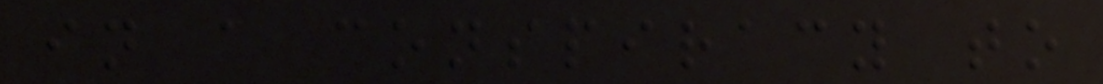in a conspiracy to
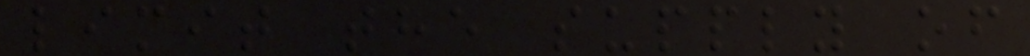limit the supply of
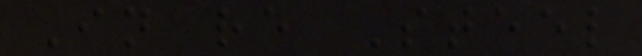In re Steel
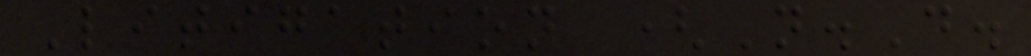Litigation (N.D.
